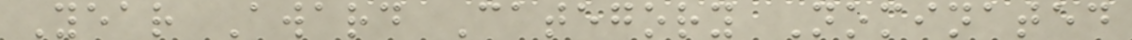Year Award Category Nominated
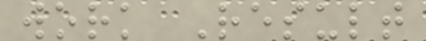work Result
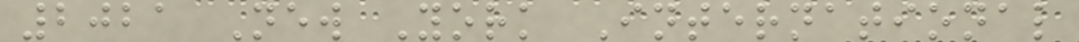2021 New York International
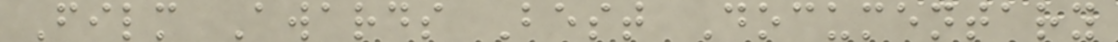Film Awards Best Documentary
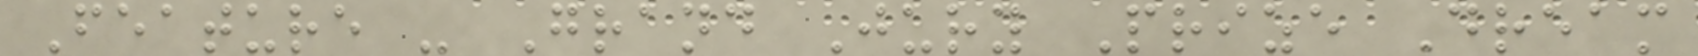Feature - Grand Jury Prize Dream
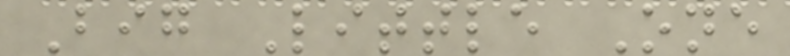Big Little One
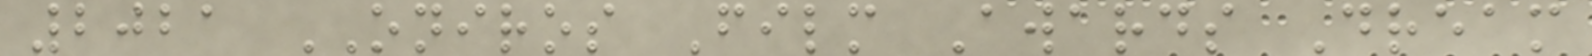2021 ONIROS Film Awards Dream
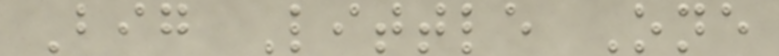Big Little One
